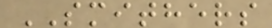SMITHERS
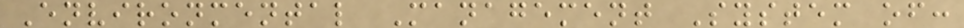Environmental Management System of:
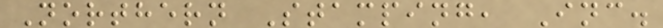Northern Stamping, Inc.
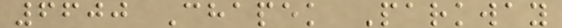6600 Chapek Parkway
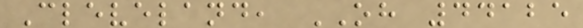Cleveland, OH 44125
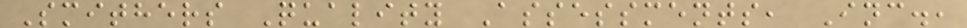Smithers Quality Assessments, Inc.,
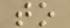to
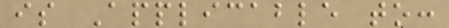is Applicable to:
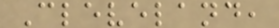Cleveland,
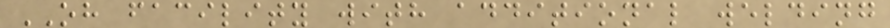OH facility with additional welding
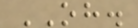OH.
